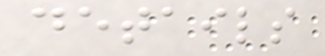details
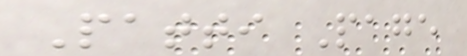Patti Page
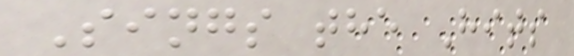Sings the Hits
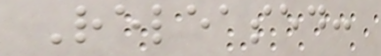Released:
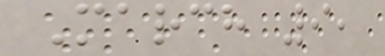March 9,
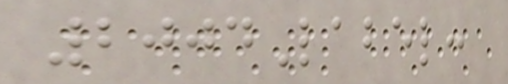2004Label:
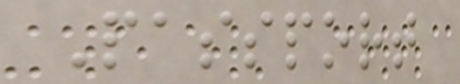Passport
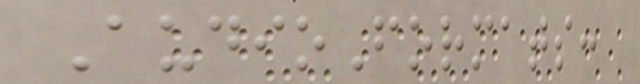AudioFormats:
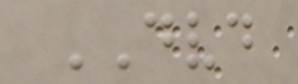DVD
